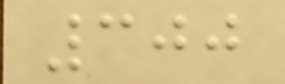300
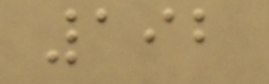192
